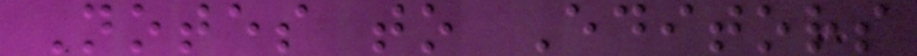Notes to Editors
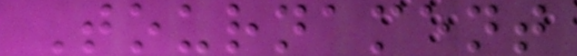Tournament
